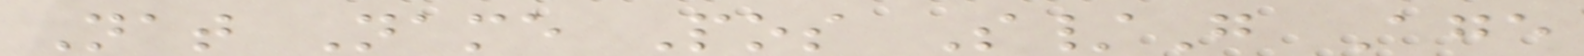Nat Name Pos S/G Age
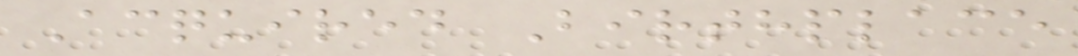Acquired Birthplace
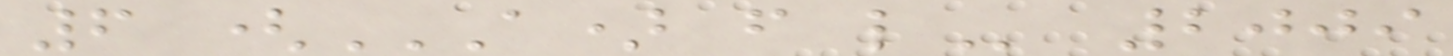6 (A) F L 2009
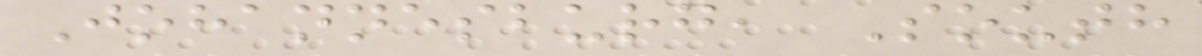Johannesburg, South
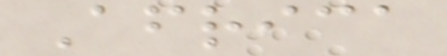Africa
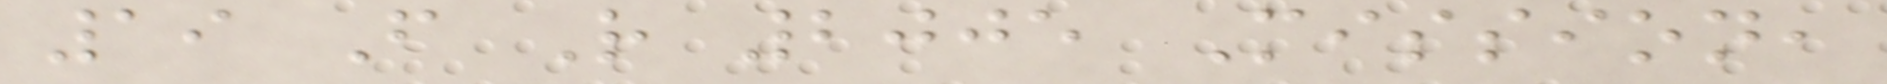19 F R 2005 Mission,
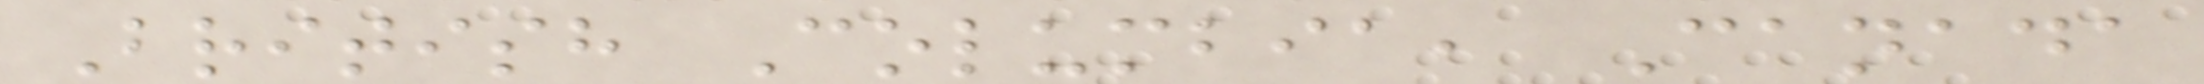British Columbia, Canada
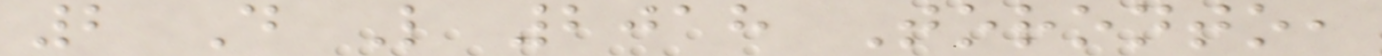2 D L 2018 Toronto,
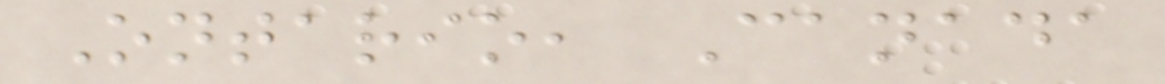Ontario, Canada
